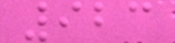923
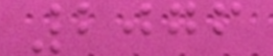2076
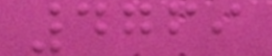4769
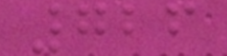726
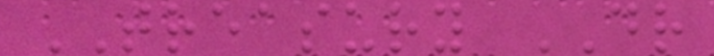TREASURY DR
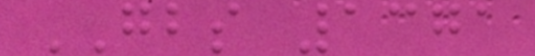GBS 1371
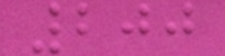200
